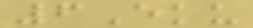6Eku
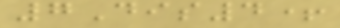7Dis4+
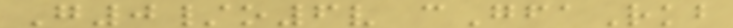G0/o6v cGfaRkb
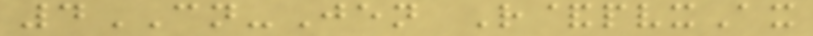4CN-Jen R&pvxAx
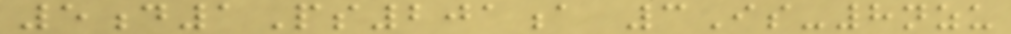5d1Ps201a 3Is-8nzu
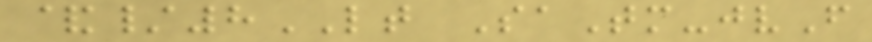&/8LT SaTm-jvF
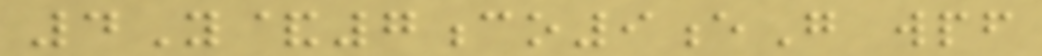4Y&7co9eG wpf
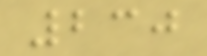230
